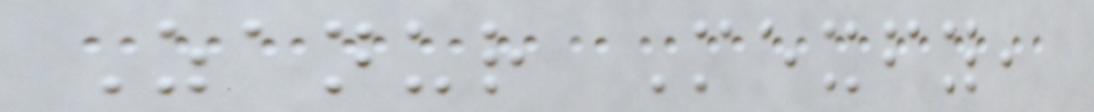Zanur Mexfy,
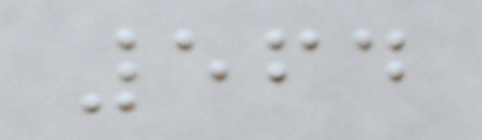564
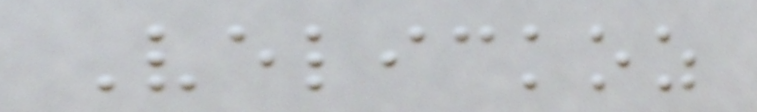Velickoz
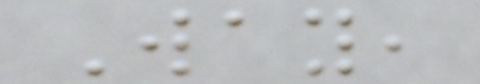Way,
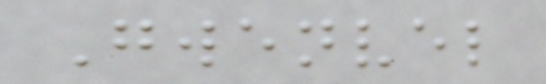Gwenvel
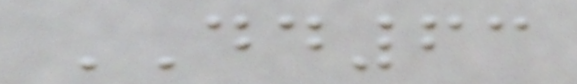DD63
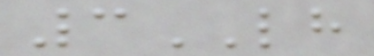3LH
